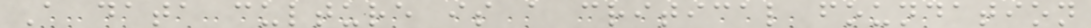A data culture is a critical foundation
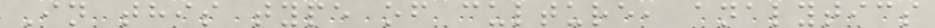In this type of culture, analytics
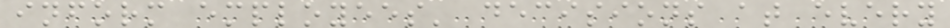inform employees' decisions at every
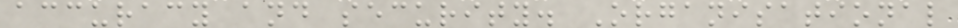accuracy and security. Organisational
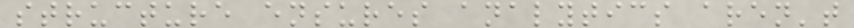structure ensures analytics aren't
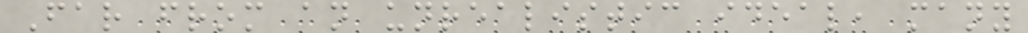Far from an unrealistic ideal, many
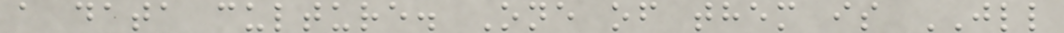a data culture. One of them is JLL
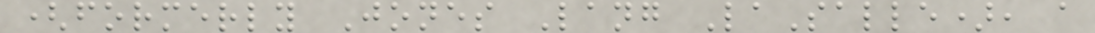(formerly Jones Lang LaSalle), a
